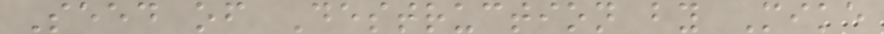Seed of Destruction by Mike
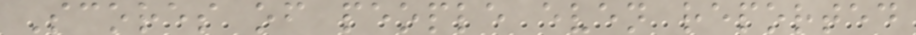Scores of people even reported
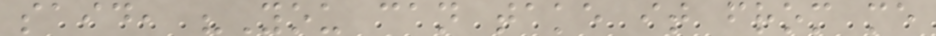said, "You can take it from me
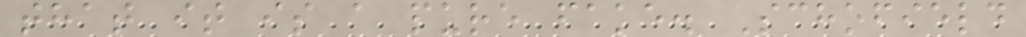that it is a pure fake. Schofield
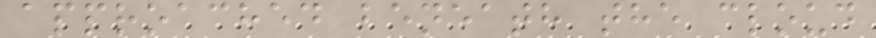approached beneath the cloud
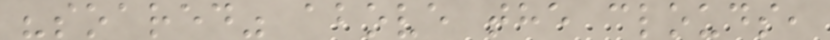"soared" above the clouds,
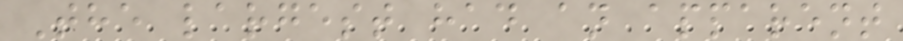The largest had an apparent
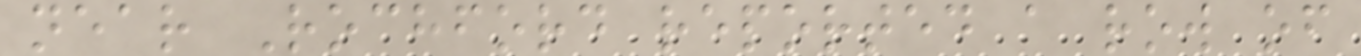near Rochford reported a row of
